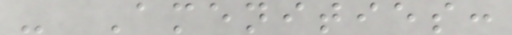- Amenities:
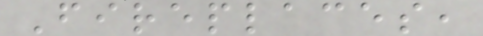Fireplaces,
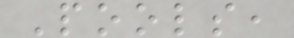Pools,
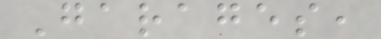Garages,
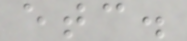etc.
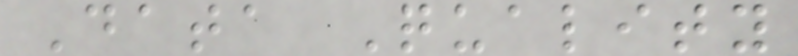Data Quality
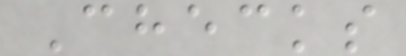Checks
